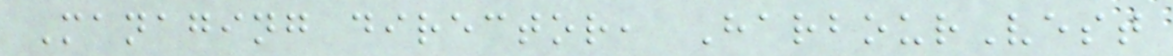Managing director, HarbourVest
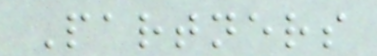Partners
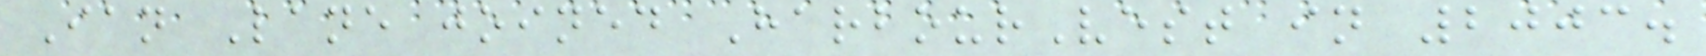Ian Lane joined HarbourVest in 2003.
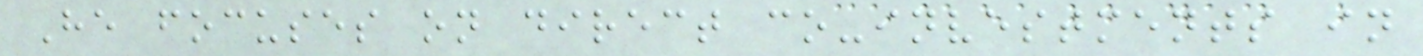He focuses on direct co-investments in
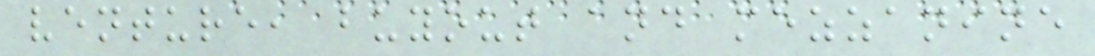venture, buyout and mezzanine
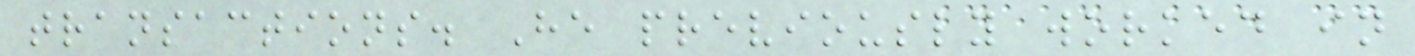transactions. He previously worked in
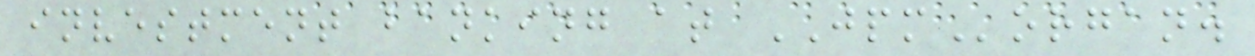investment banking at JPMorgan.
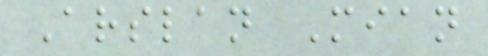Arslan Mian
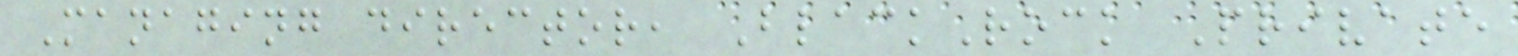Managing director, BlackRock Private
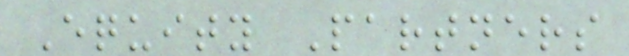Equity Partners
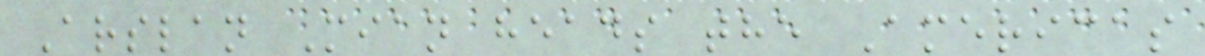Arslan Mian heads the Americas
